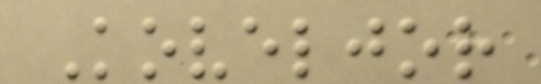Koveljor
